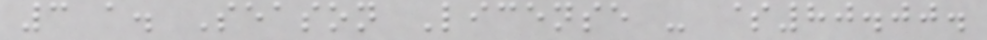3 a. Season License - $80.00.
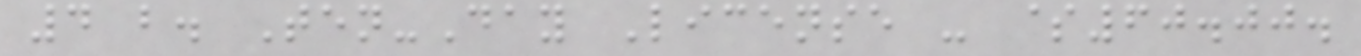4 b. Ten-Day License - $60.00.
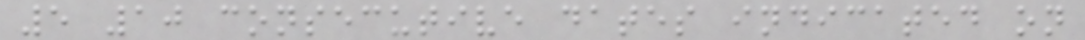5 10 consecutive dates indicated on
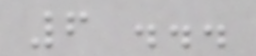6 ...
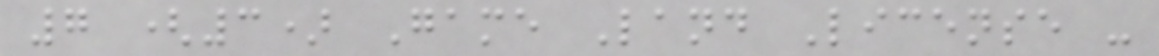7 (3) Game Land License -
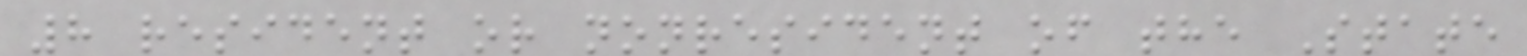8 resident or nonresident of the State
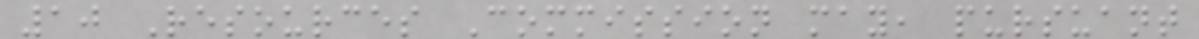10 Resources Commission may, pursuant
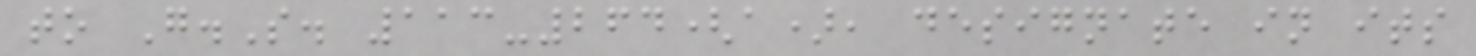to G.S. 113-264(a), designate in its
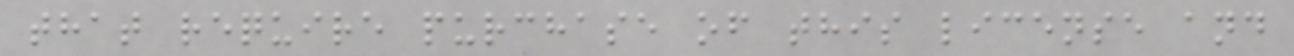that require purchase of this license and
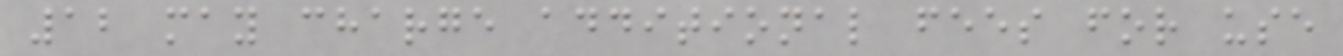12 may charge additional fees for use
